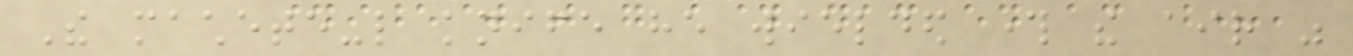The machete-like knife he wielded through the air was
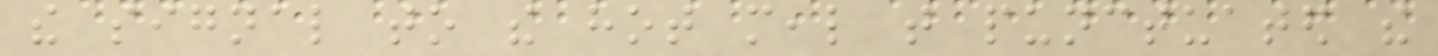the signal to the hot meal that punctuated the
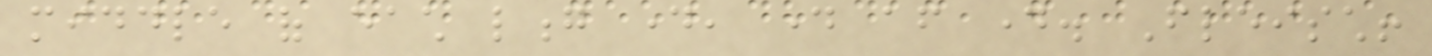middle of each long day, day after day. Fleisch!
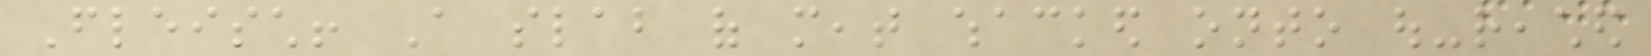Fleisch! A slab of meat whacked onto out-reached
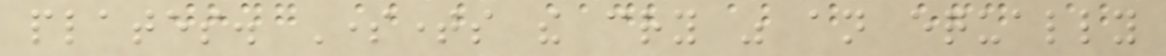plates. Sometimes the cry was an equally
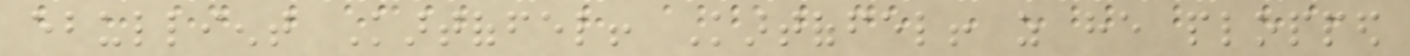ebullient Kartoffel! Kartoffel! as he plopped
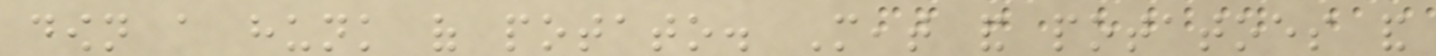down a hunk of potato. Meat and potatoes and
